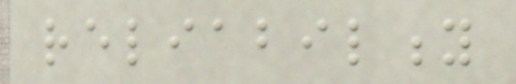reliability
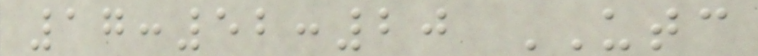17:52:20 UTC
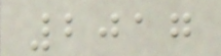2017
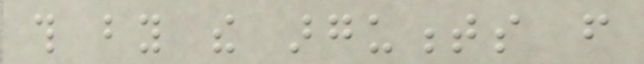this by the arguments from
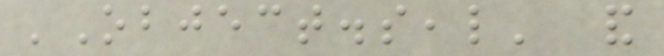'Object.seal' and
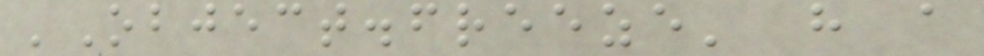'Object.freeze' have a
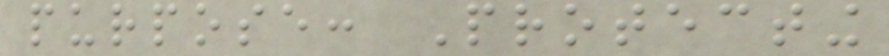purpose: Protecting
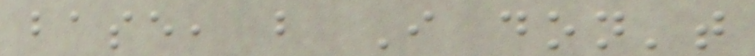base, but I don't
